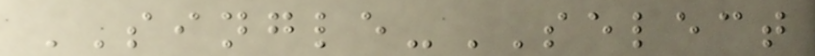SINGLE-SELECT
